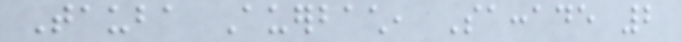Tauba Auerbach, Saccade 2
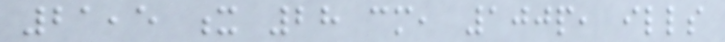21,5 x 28 cm, 100p, ills
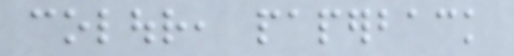colour, paperback
